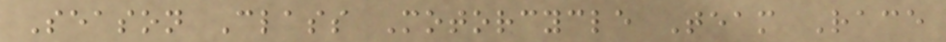Season Class Motorcycle Team Race
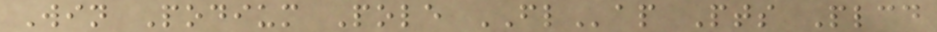Win Podium Pole FLap Pts Plcd
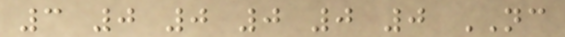3 0 0 0 0 0 NC
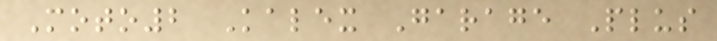Moto2 Kalex Garage Plus
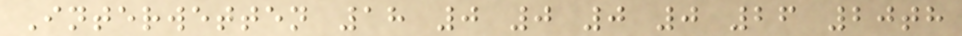Interwetten 18 0 0 0 0 26 20th
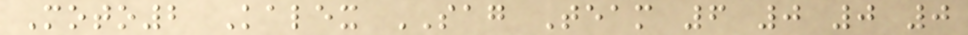Moto2 Kalex SAG Team 6 0 0 0
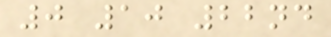0 10 22nd
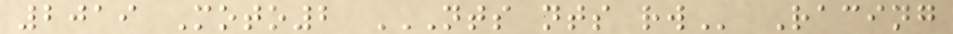2019 Moto2 NTS NTS RW Racing
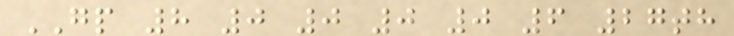GP 8 0 0 0 0 6 27th
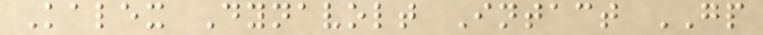Kalex Dynavolt Intact GP
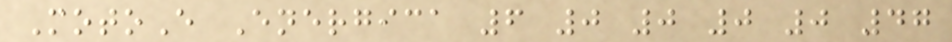MotoE Energica 6 0 0 0 0 47
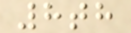8th
